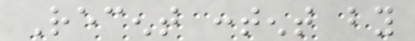Recent content by
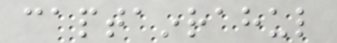captainrahul
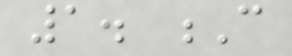1. C
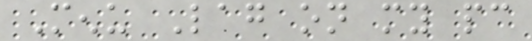Menu Lag on my pc
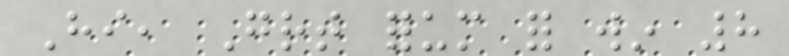Hi, Great forum for win 8
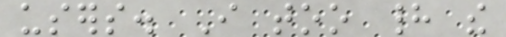users. I too had the
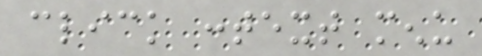click context menu
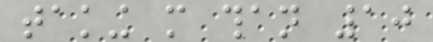taking more than 10
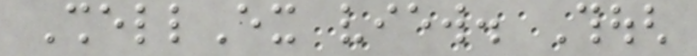ShellEx view. Though
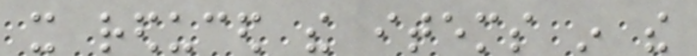it reduced the items in the
